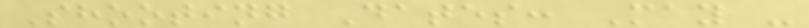Shooting Dates: May -
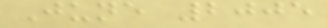June 2005
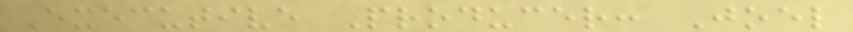Executive Producer: Joel
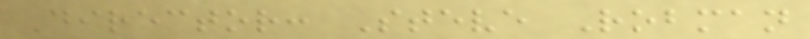Director: Steve Robman
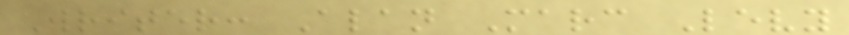Writer: Alan Marc Levy
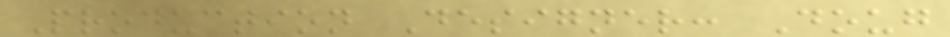Production Designer: Doug
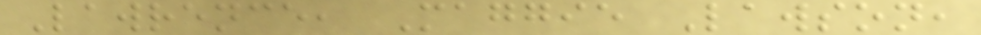Lawrence, Maggie Lawson,
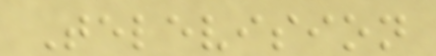Television
